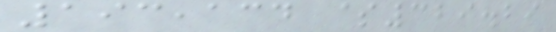193,134 $329.29
